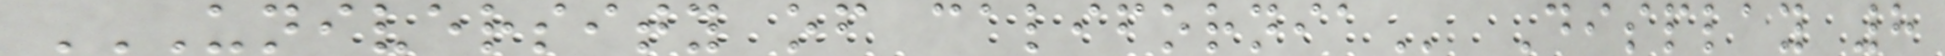UNIVERSITY OF CALIFORNIA Display 8
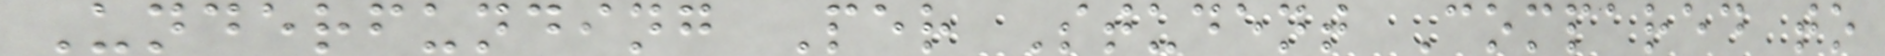Underfunding Per Student Compared to
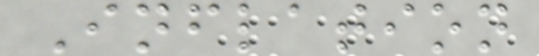Inflation
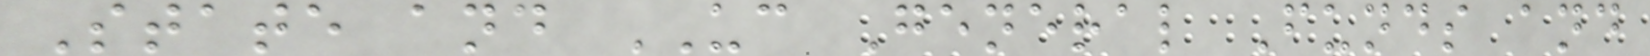State and UC General Funds and
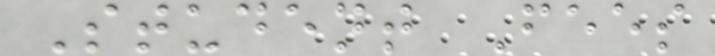Student Fees
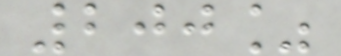200%
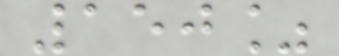150%
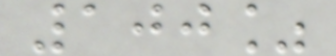100%
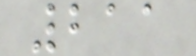211
